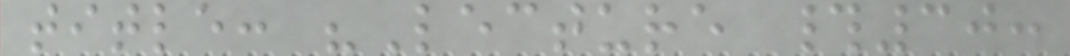title: "Lecture #30:
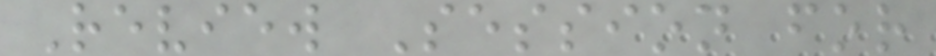Review Session for
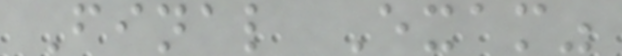Final Exam"
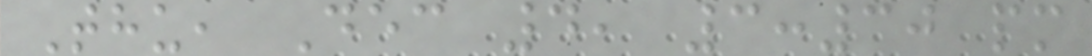Thu, Dec 4, 3:30 pm
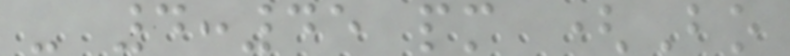- 4:45 pm (Bo
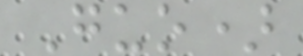Guo)
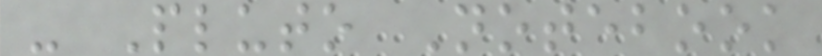- Pluto Notebook
